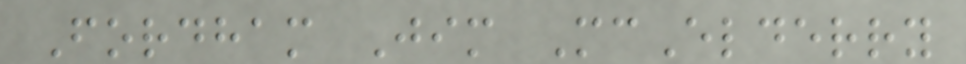Fordham Jim McElderry
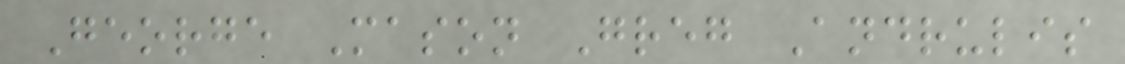George Mason Greg Andrulis
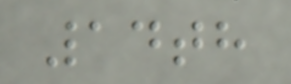14th
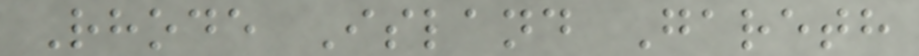Rhode Island Gareth
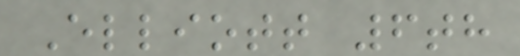Elliott 6th
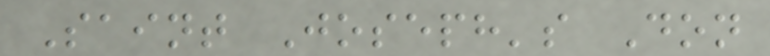Saint Joseph's Don
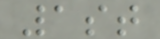1st
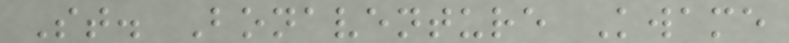St. Bonaventure Kwame
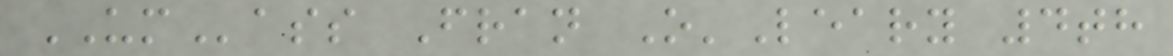UMass Fran O'Leary 4th
